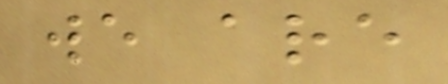we are
